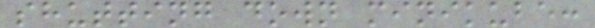shutting down minikube:
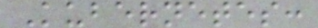Kubernetes:
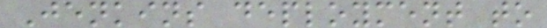Jenkins deployment to
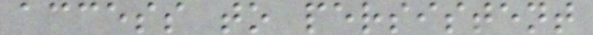access to persistent
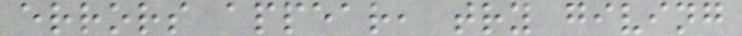errors appear, try giving
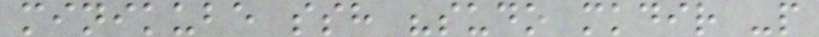minikube ssh "sudo mkdir -p
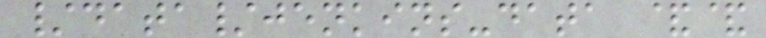/data/jenkins-data &&
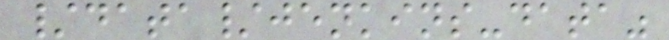/data/jenkins-data"
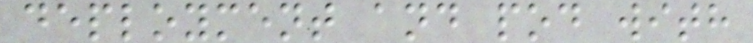deployment and pod with
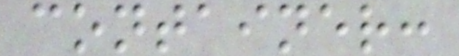container:
